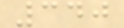340
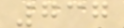737
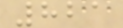821
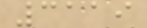3119
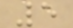5
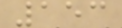153
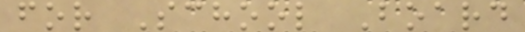for School Board
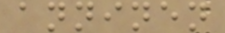anninen
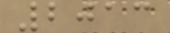2013
